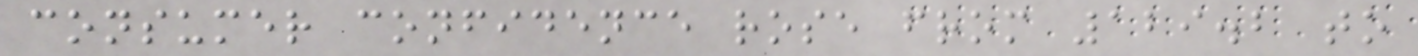consumer confidence rose from 129.2 to
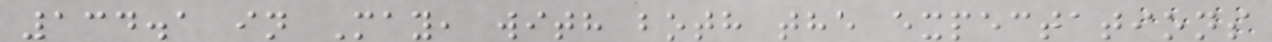134.1 in May, with both the expectations
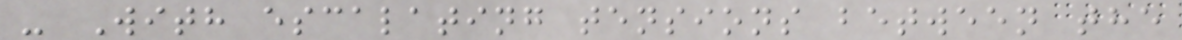- With escalating tensions between the
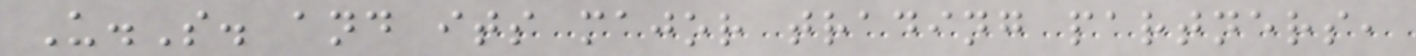U.S. and its major trading partners,
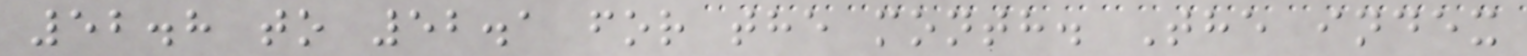52.8 to 52.1 for the month. The index
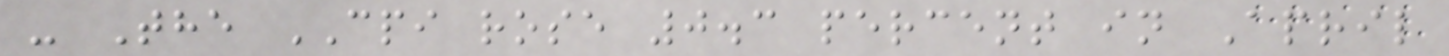- The CPI rose 0.3 percent in April
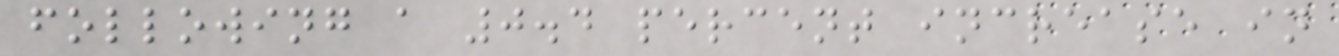following a 0.4 percent increase in
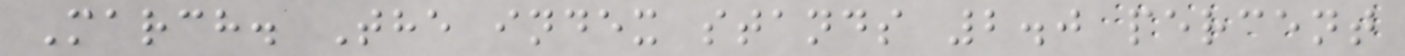March. The index stands 2.0 percent
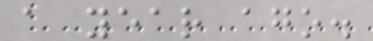a year ago.
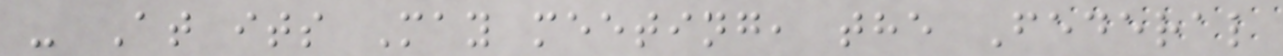- At its May meeting, the Federal
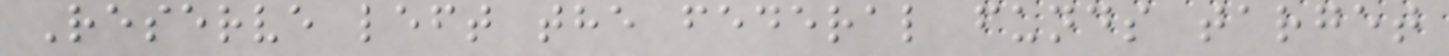Reserve left the federal funds target
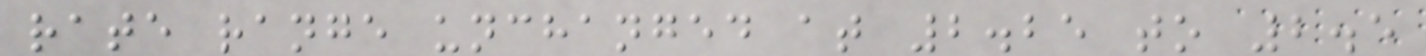rate range unchanged at 2.25 to 2.5
